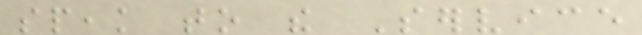speak to the Service
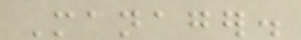Manager.
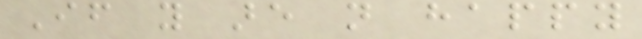If you are not happy
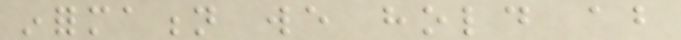information we hold about
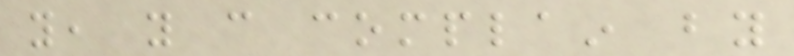you, you can complain by
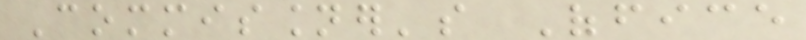Commissioner's Office
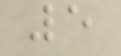5
